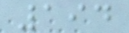194
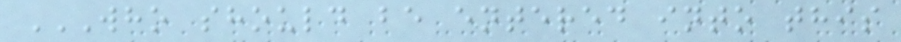WHO SHOULD BE ENTERED INTO THIS
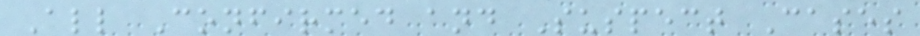All Confirmed and Suspect Cases
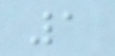1
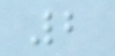2
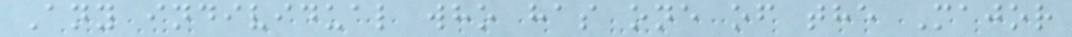Any individual who has one of the Major
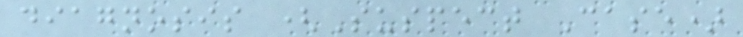diagnosis (Suspect Case)
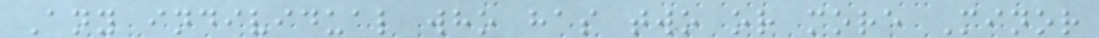Any individual who has two or more Minor
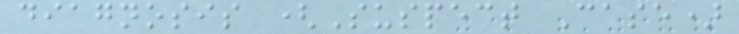diagnosis (Suspect Case)
